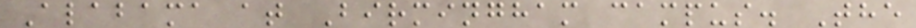Alabama at Birmingham campus. The
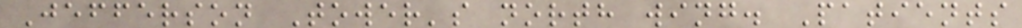Jefferson Tower's north wing. Patients
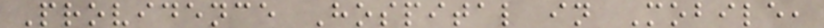Providence Hospital in Mobile,
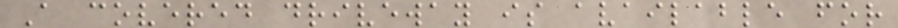A covered driveway is available for
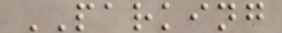PARKING
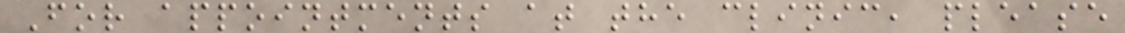For appointments at the clinic, please
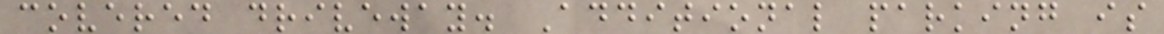covered driveway. Additional parking is
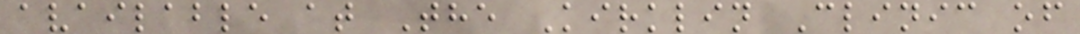available at The Kirklin Clinic of
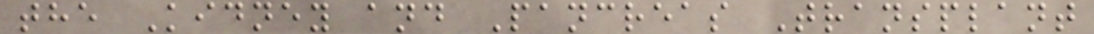the Kidney and Pancreas Transplant
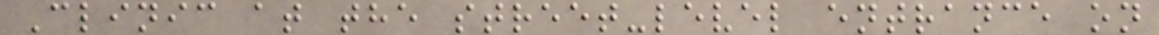Clinic at the street-level entrance on
